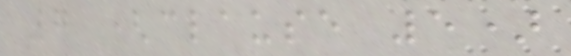7 (clause 5)
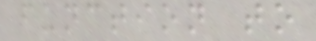function to
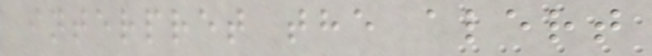interpret the alert
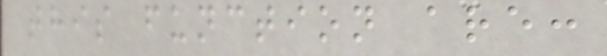this function are:
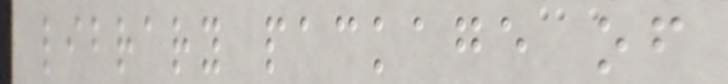library package of
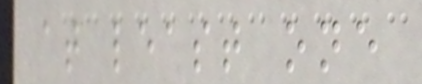at least one
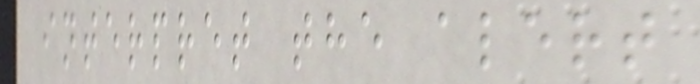interpret the alert
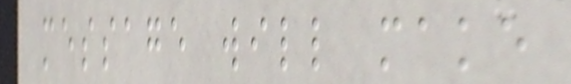message will make
